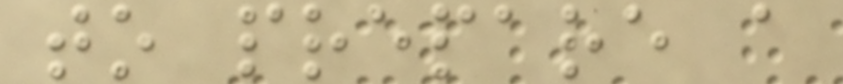to prepare a
